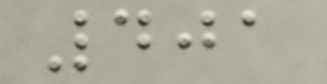401
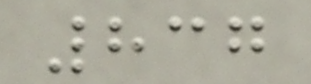837
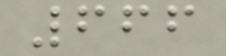666
